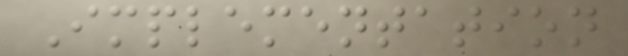Implementation
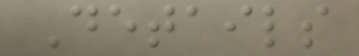Details
